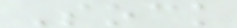Sock
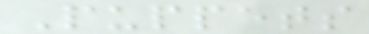Puppets
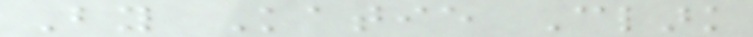By Katie Clark
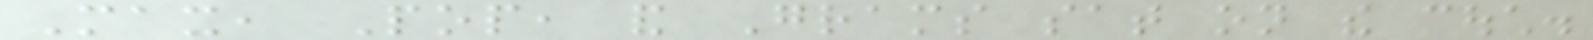Max, Pop, and Grams sat on the couch.
